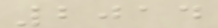2014
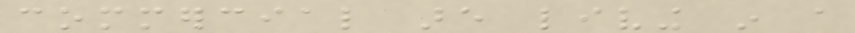commercial are living in a
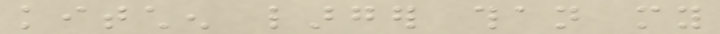kitchen larger than my
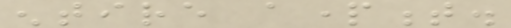entire apartment.
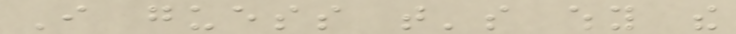I guess that's why the
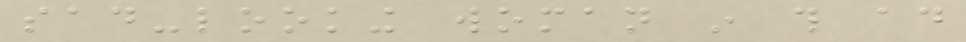sad-looking woman in this ad
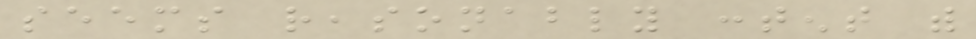seems reasonably content with
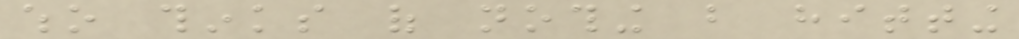who thinks of nothing but hitting
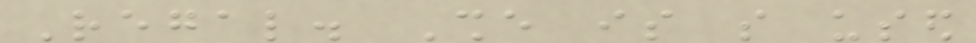Regal. She is so used
